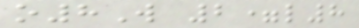o8W 2=l8
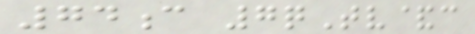74c 7qTv&c
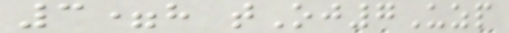3=h tOj7Uzp
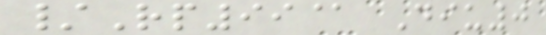/Rp99@ Diu0
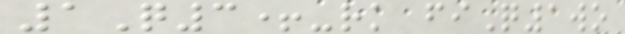1Q3+-rk fiQ1wo
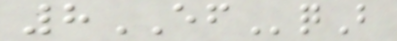8EFqB
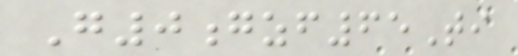G0gzf65Ti
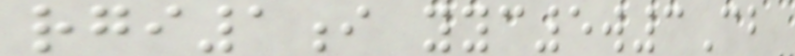rgi1i yyc5w3Cb
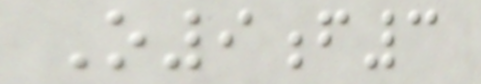O9f3
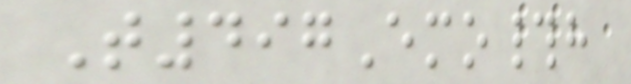T497Emo#h
